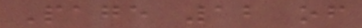Page 12 of
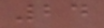24
